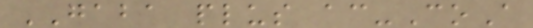GABA plus ac-CoA
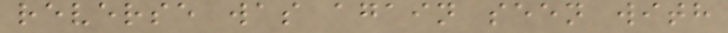reverse was again seen with
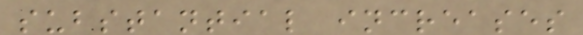substantial increases
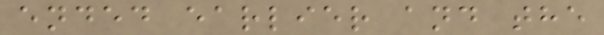ended earlier and the
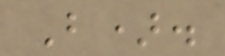B).
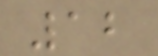12
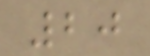20
